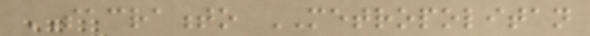SACRAMENTO METROPOLITAN
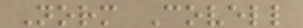Norm Covell
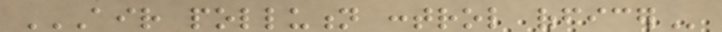AIR POLLUTION CONTROL OFFICER
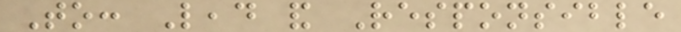To: Lead and Responsible
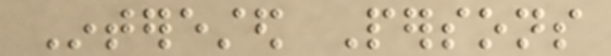Interested Persons
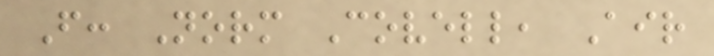From: Norm Covell, Air
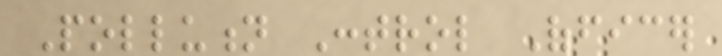Pollution Control Officer
